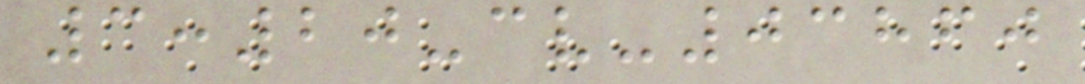3:20-cv-03860
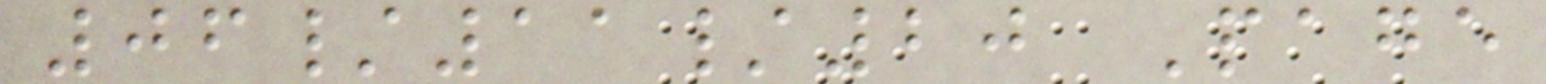06/11/20 Page
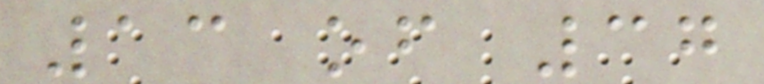13 of 37
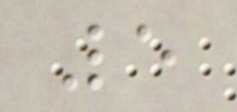5
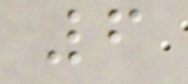6
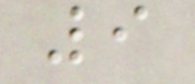9
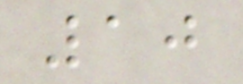10
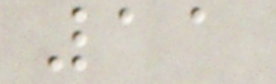11
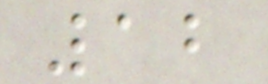12
